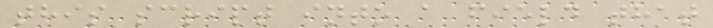this script into a field that
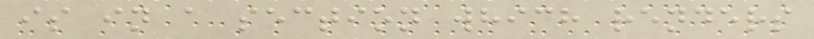is in a section which renders
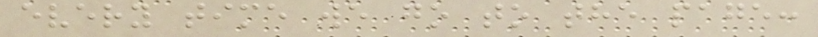every time we go to the page:
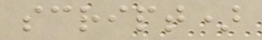script)
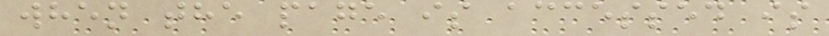when the page is accessed is
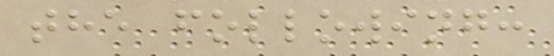the following:
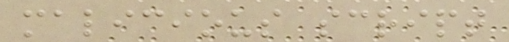malicious script
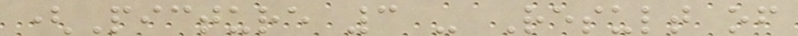(Picture 3 - Result of
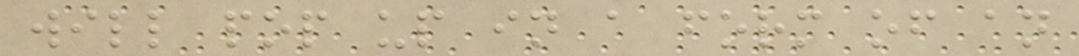will pop up in a form of an
